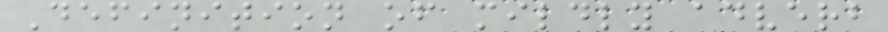Definition of mildly adverb
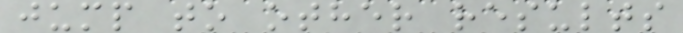jump to other results
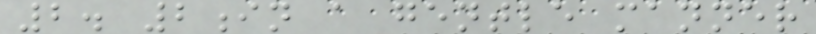2. 2in a gentle manner
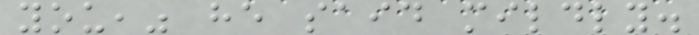you," he said mildly.
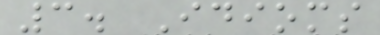3. Idioms
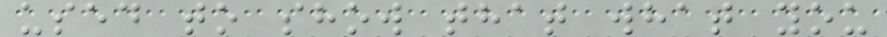used to show that what you
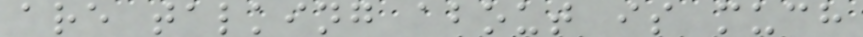are talking about is much
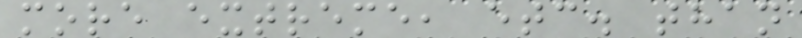more extreme, etc. than
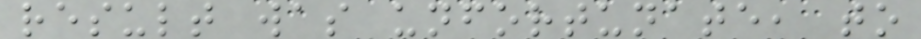result was unfortunate, to
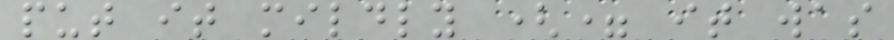put it mildly (= it was
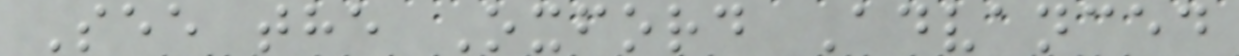See the Oxford Advanced
